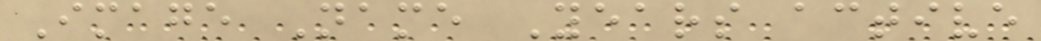Image Name Years active
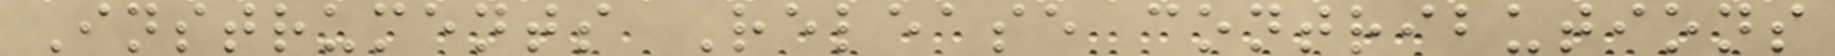Instruments Release contributions
